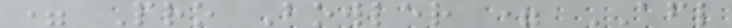= Pro Bowler = AFL
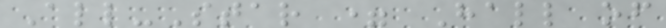All-Star = Hall of
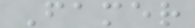Famer
